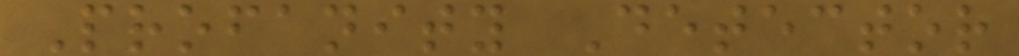Profanity Detector
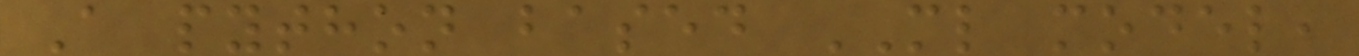A python based ML model,
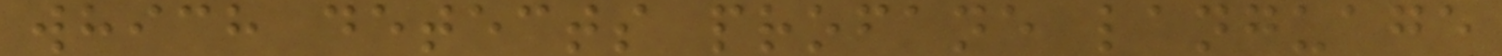which detects profane language
